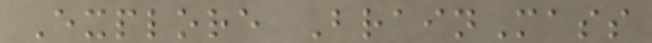Explore BrainMass
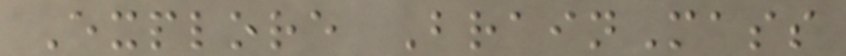Explore BrainMass
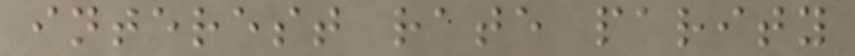interest rate parity
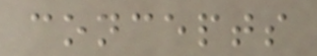concepts
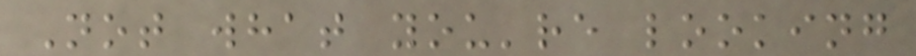Not what you're looking
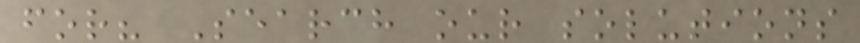for? Search our solutions
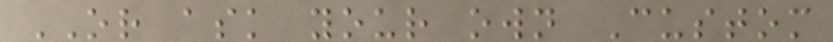OR ask your own Custom
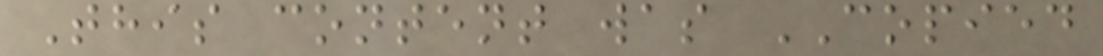This content was COPIED
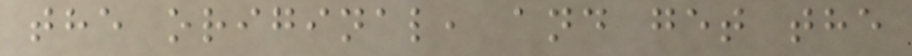the original, and get the
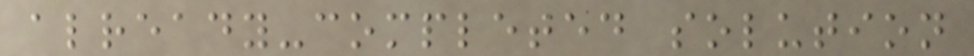already-completed solution
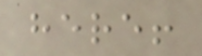here!
